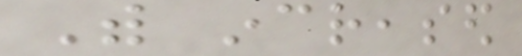With increased
